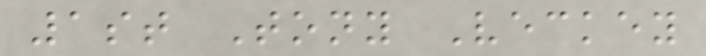1st Tony Veckey
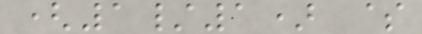(1/1) $
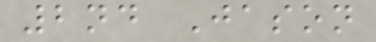2nd Jason
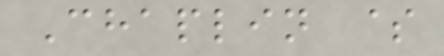Chaplin $
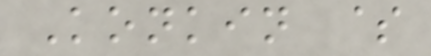Konkin $
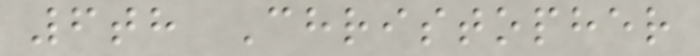6th Christopher
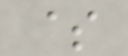$
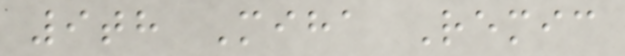9th Miha Remic
